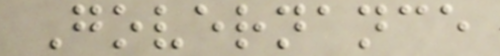Governance
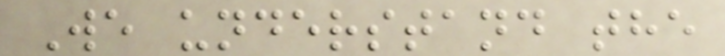We understand the
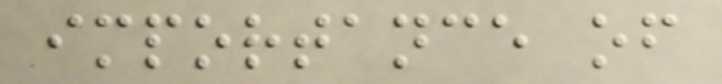importance of
